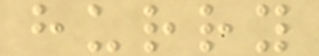hurry
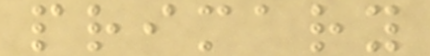primary
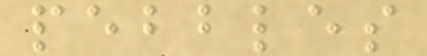pebbles
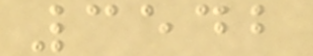3542
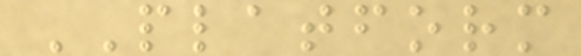PLATFORM
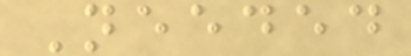Needed
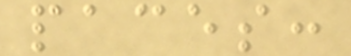paces:
